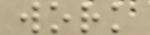work
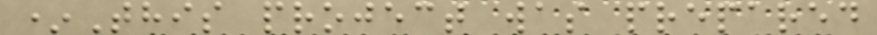*This project was prepared
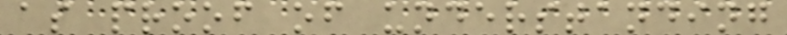as proof of understanding
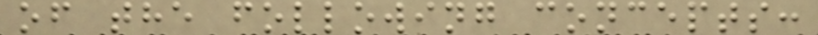of the following concepts:
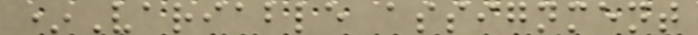*Variable assignment
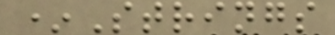*Strings
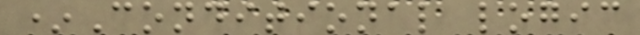*Conditional logic
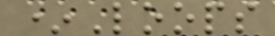*Loops
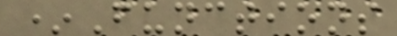*Functions
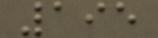195
